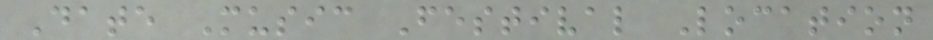Date Music Festival Location
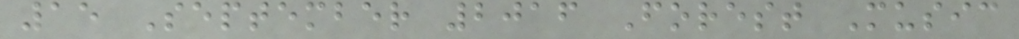15 September 2016 Forest Music
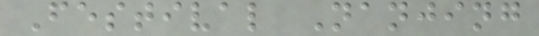Festival Nanjing
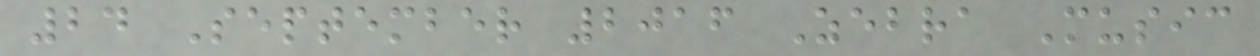24 September 2016 Zebra Music
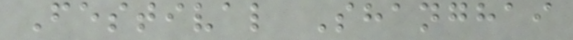Festival Shanghai
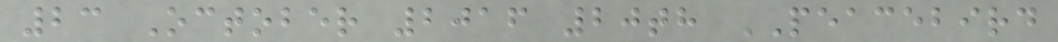23 October 2016 20th PEACEBIRD
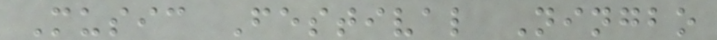Music Festival Ningbo
